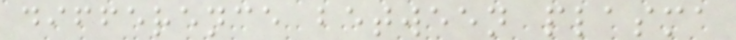difference between plasma
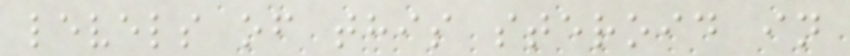levels of this steroid in
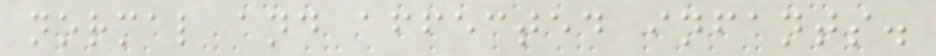normal and affected infants.
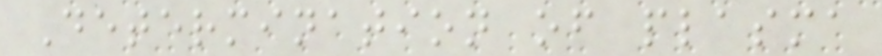Determination of plasma
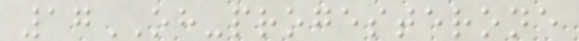17OH-progesterone
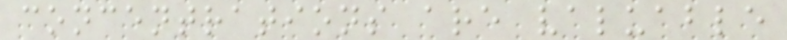concentrations are valuable
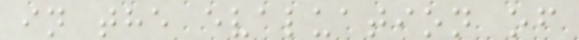in the evaluation of
